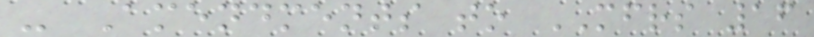- Amendments to MFRS 16
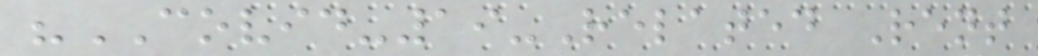"COVID-19-Related Rent
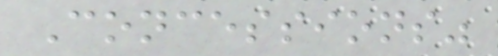Concessions"
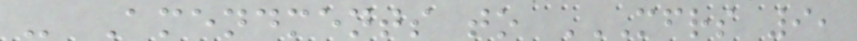- Amendments to MFRS 9,
